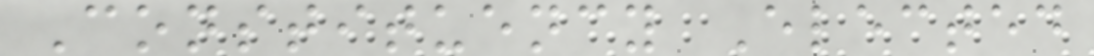Constituency Elected
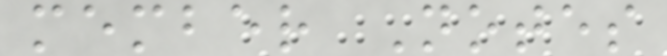member Notes
